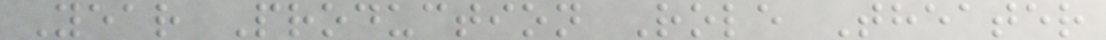Year Production Role Theater
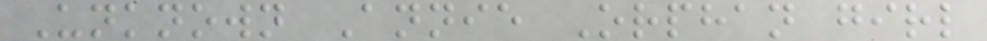Unknown Annie Orphan girl
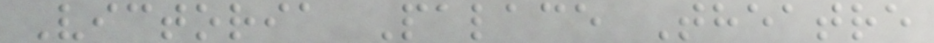Victoria Palace Theatre
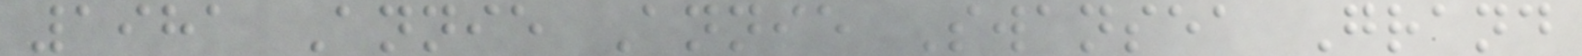1981 Annie Annie Swansea Grand
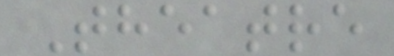Theatre
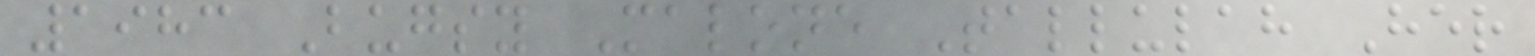1983 Bugsy Malone Tallulah Her
